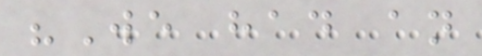"We had an
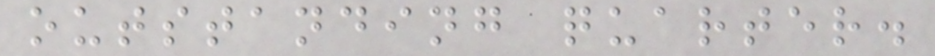outstanding quarter.
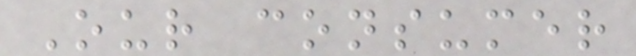Our consumer
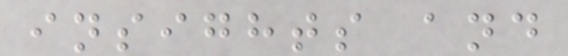insights and
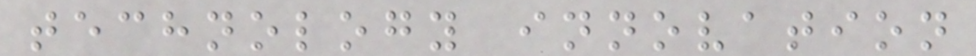technology innovation
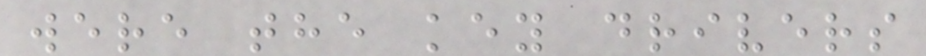were the key drivers
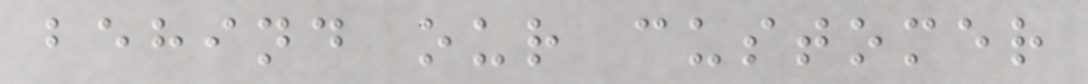behind our customer
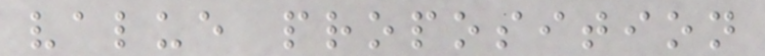value proposition
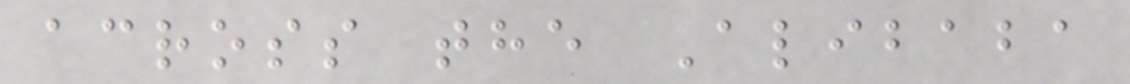across the Alibaba
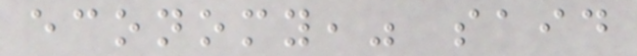economy," said
